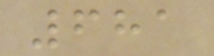681
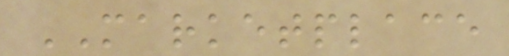MARKETPLACE
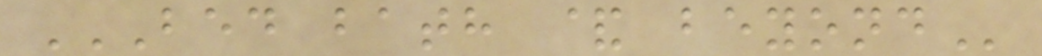BED BATH & BEYOND
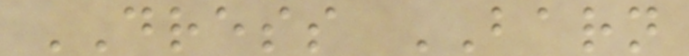DRESS BARN
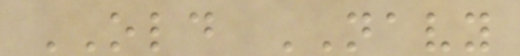OLD NAVY
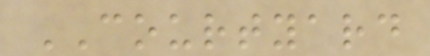COURTYARD
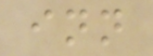inn
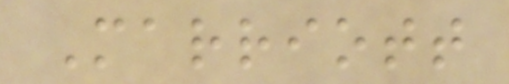Marriott
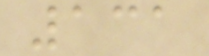131
